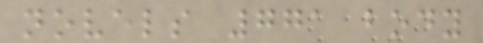novels 771 body
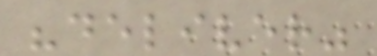"deliver"
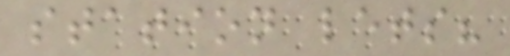station lets?
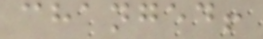changed!
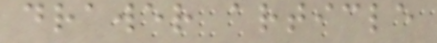drawer article
